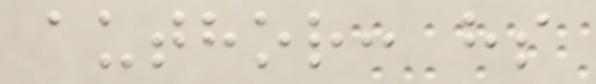author: hs
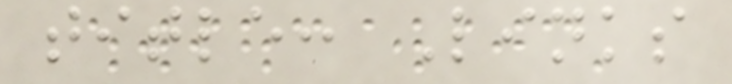title: Links
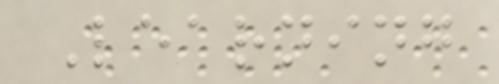Learning
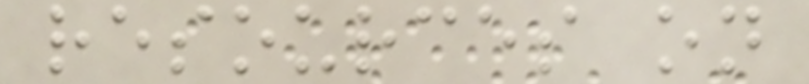resources on
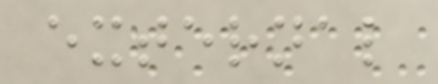external
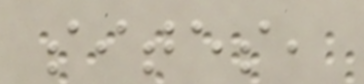sites,
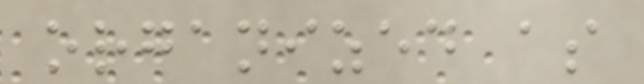organized as
